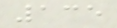135
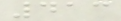413
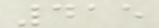415
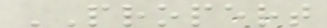PROPERT
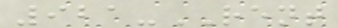921-RENT
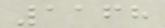1168
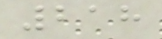218
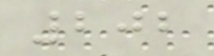202
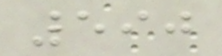590
